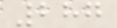287
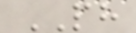PH
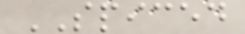SPICED
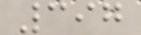397
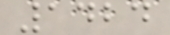1424
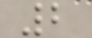2
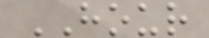HOUR
